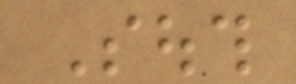South
